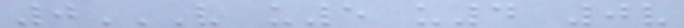0V U5 U4 0V
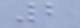2
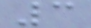3
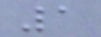1
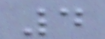4
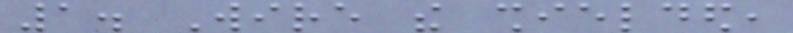1. Wire the shielded,
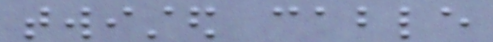twisted cable
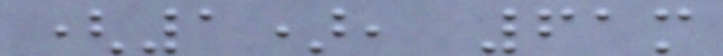(1), 61m
